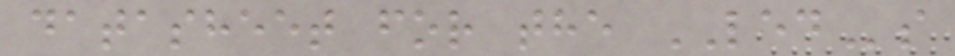datasheet for the LEDs
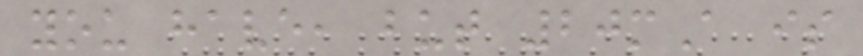you have, but 20mA is
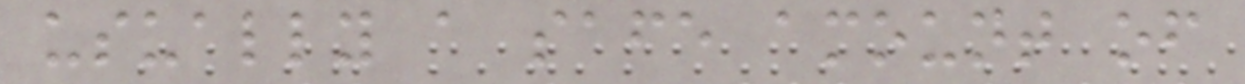usually a safe amount of
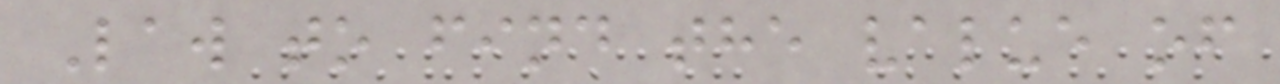Law to find the value of
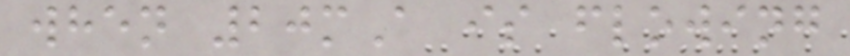when 20mA is flowing
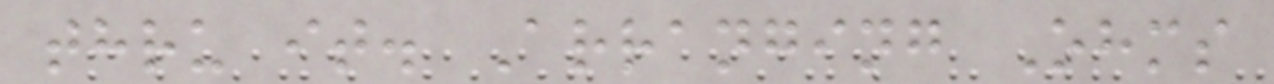thru it. Arranging Ohms
